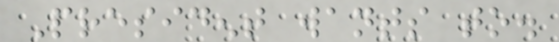President wants to.
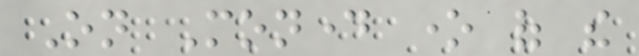On Monday one of the
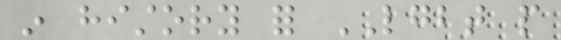in history for LGBT people
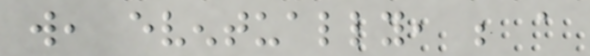will, eventually, be a
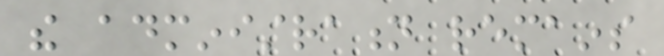the administration remains
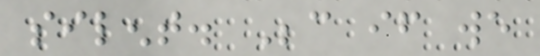silent. Because if we
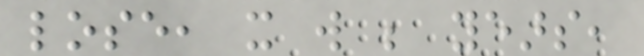lose, it will be years,
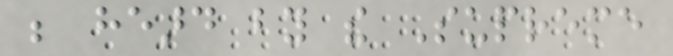be heard by the Supreme
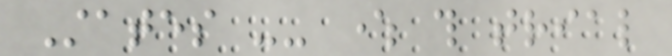States -- where this trial
